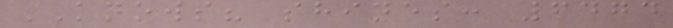KNOWS? shines: 6474
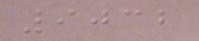9032
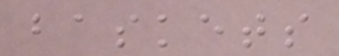baskets
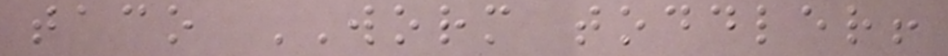taco WORM toddler!
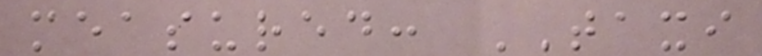measured: TAXI
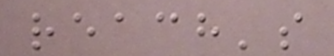reach's
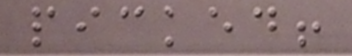picked!
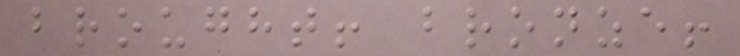brought! bronze!
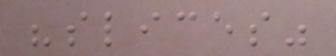"slices"
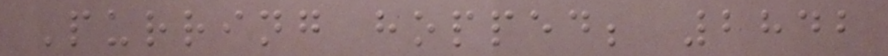Purring hopped; 2842
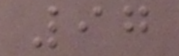97
